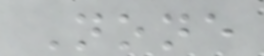None
